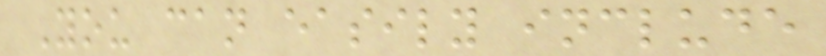You can easily include
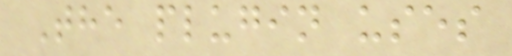The plugin uses
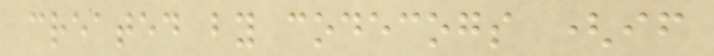created by codecogs (if
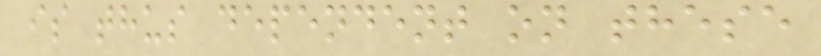is thus dependent on these
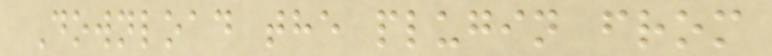Download the plugin from
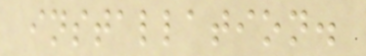installation.
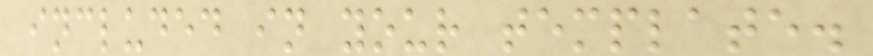included in your template.
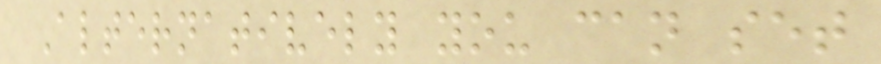Alternatively you can set
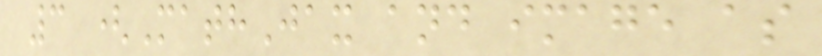3 (MathJax and image as
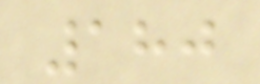180
